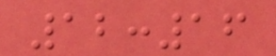12:16
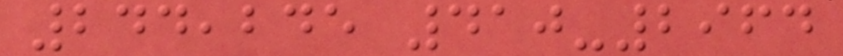244,245 410-2964
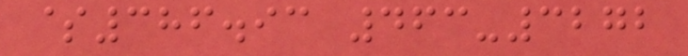$386.93 463-3272
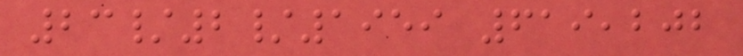23/2/1959 619,202
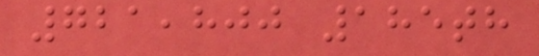721,800 185th
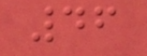46
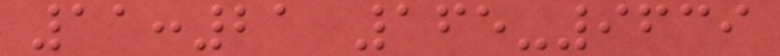11:21 165-9639
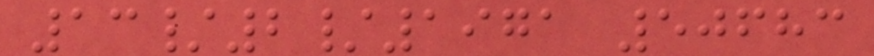13/2/1971 50683
